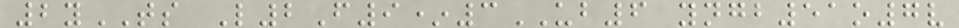2yTS L2F9*3UB6 yngb51o7v
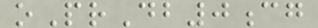oPrDb0cg
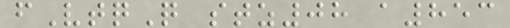fVtqQ stz08 a853
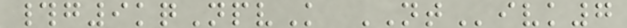#g9kqNpvK NTivk7
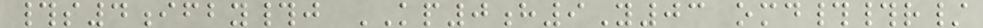#s4ifby#j KP0h9Y03 omd##r/
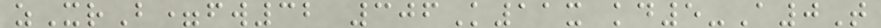zXrB=fw32 306K11x kd5-A0T
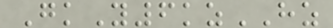GkY6kzHZ
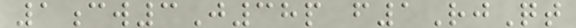1cw3J38p f1RjQt
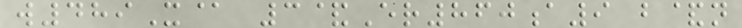w489X@ 3&Er860a9 b&n
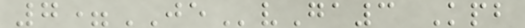7=JEvGa3 Kpb
